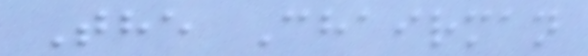The Chairman
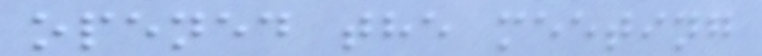opened the meeting
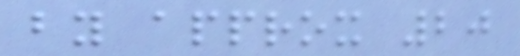by approx 20
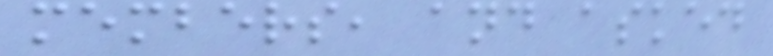members, and asked
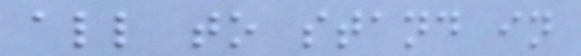all to stand in
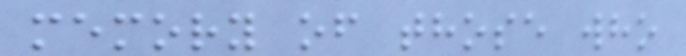memory of those who
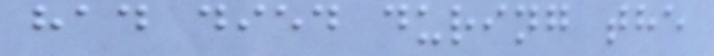had died during the
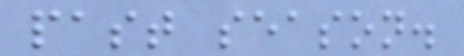past season.
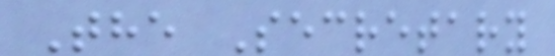The Secretary
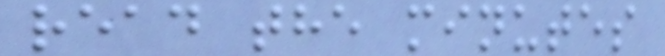read the minutes
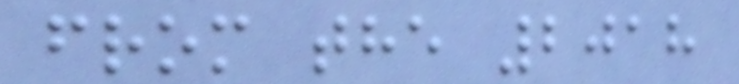from the 2018
